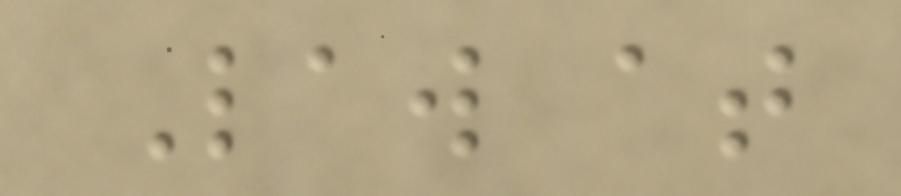Law at
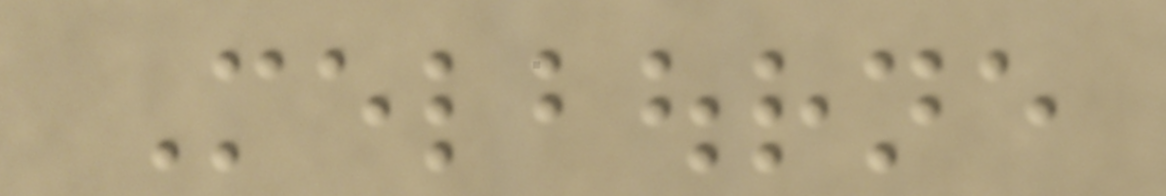Melbourne
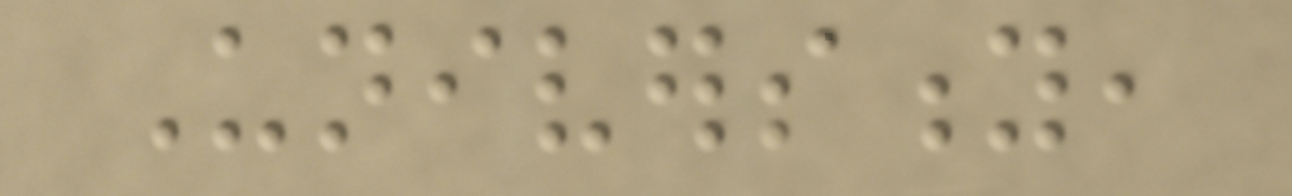University,
